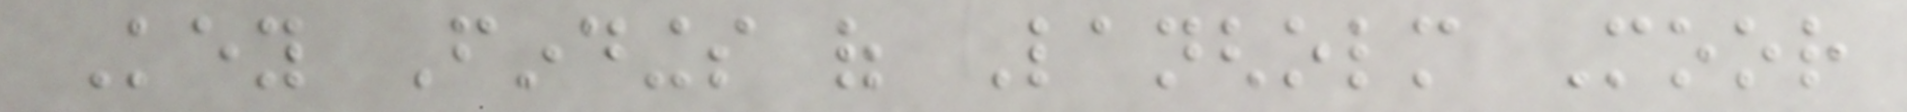Key Findings of Langholm Moor
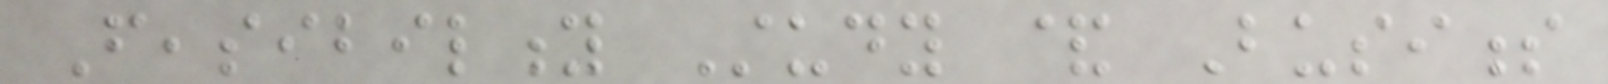Feasibility Study & Business
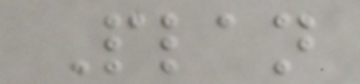Plan
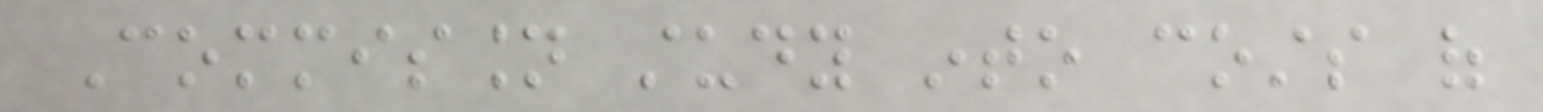Commission study into costs of
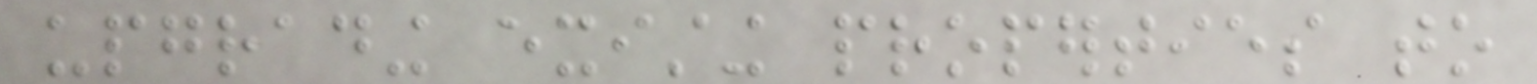upgrading existing properties to
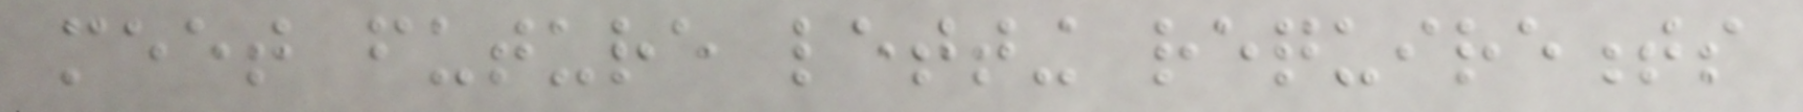meet future letting requirements
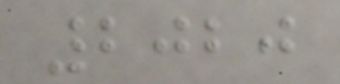2020
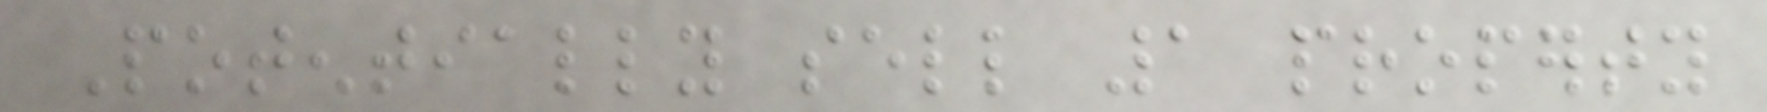Potentially sell 1 property
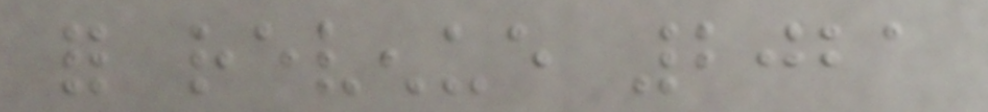for revenue 2021
